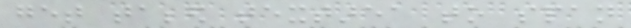get tabbed textarea to span
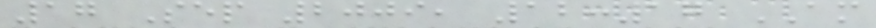17 Sep 2009, 12:17 AM
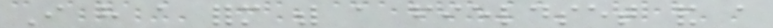I have a form with a fieldset and a
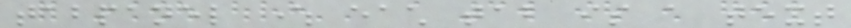tabpanel where each tab is a text
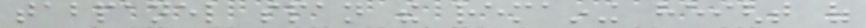tabpanel span the remaining height of
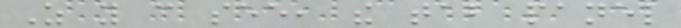As you can see, the tab panel
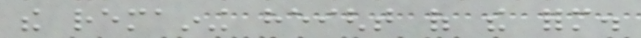the remaining height of the form.
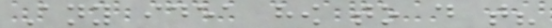Any idea how to do that?
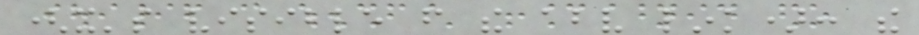(it's visible from the above link): the
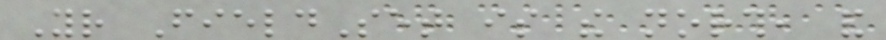Your FieldSet is the north, and
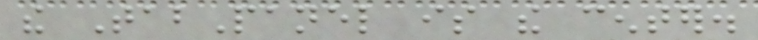the TabPanel is the center.
